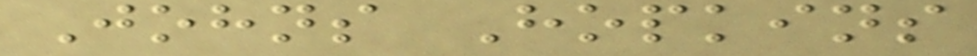Johns Hopkins
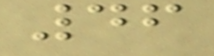46
